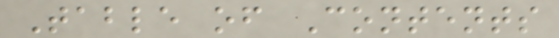Table of Contents
